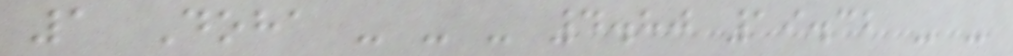1 Doha - - - 4.80 19.32 - -
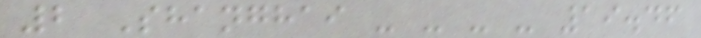2 Shanghai - - - - 19.46
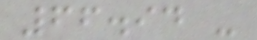66.94 -
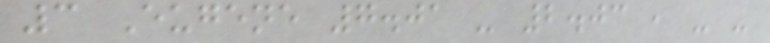3 Eugene 7.01 - 2.03 , - -
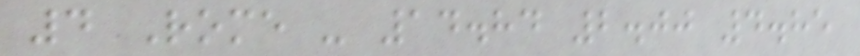4 Rome - 14.84 2.00 4.85
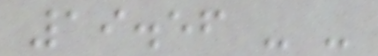19.56 - -
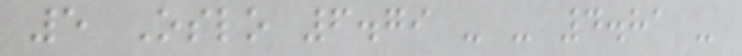5 Oslo 6.79 - - 4.81 -
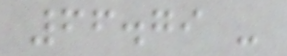66.79 -
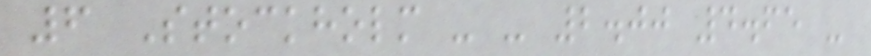6 Stockholm - - 2.00 4.65 -
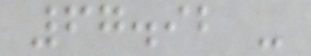67.92 -
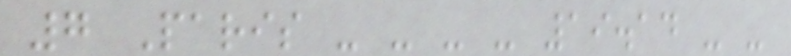7 Paris - - - - 19.14 - -
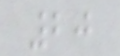20
